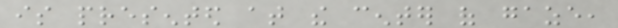is presented at the center of gaze,
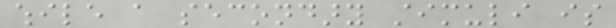while a secondary stimuli is
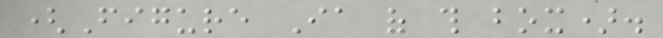(Figure Ia of this box).
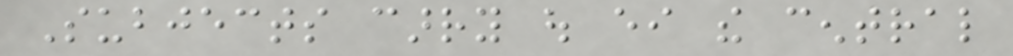Subjects carry out either the central
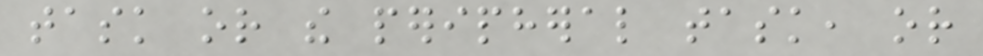task or the peripheral task, or
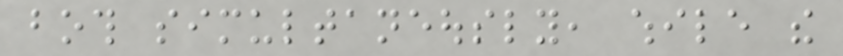both simultaneously, while the
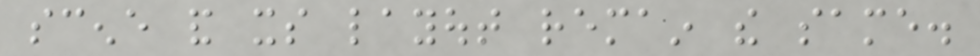scene and its layout remain the same.
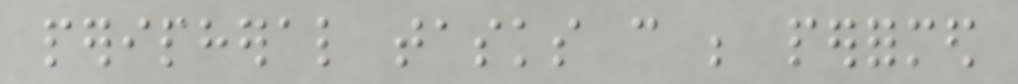peripheral tasks can be performed
